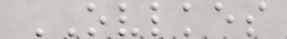OVLKES
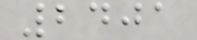2401
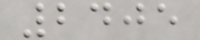2405
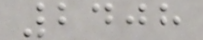2408
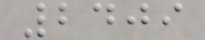2409
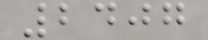2407
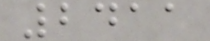2411
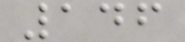146
